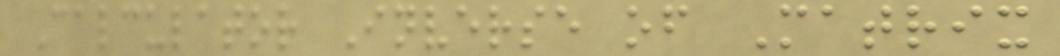Calculator Inverse of Matrix
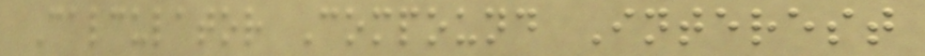Calculator Compound Interest
